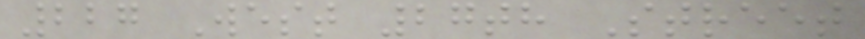227 West 27th Street
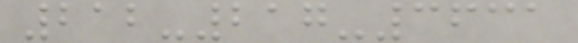212-217-3631
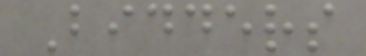Bidders
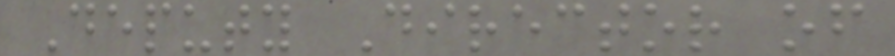Deputy Director of
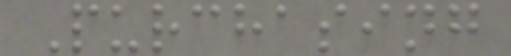Purchasing
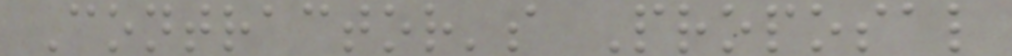Contractor's Proposal
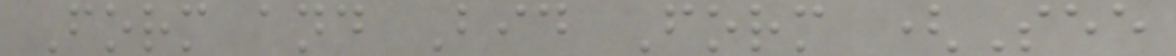Form and Bid Form (See
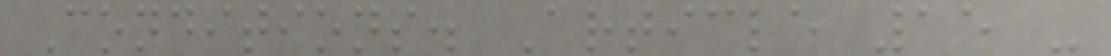Conditions. Article 15 -
